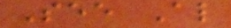See Also
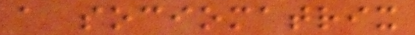a sociomatrix
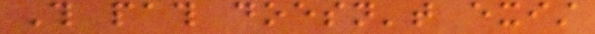This path doesn't exist
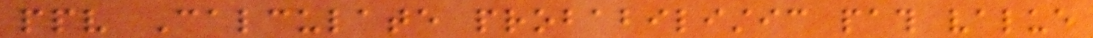ppv Calculate probabilistic path value
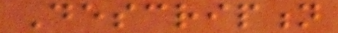Description
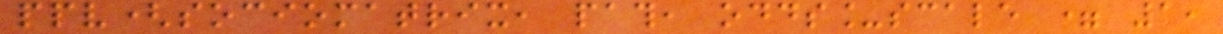ppv(sociomatrix, path, odds_scale = 1,
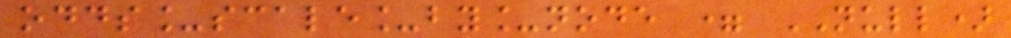odds_scale_by_node = NULL)
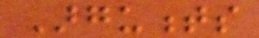Arguments
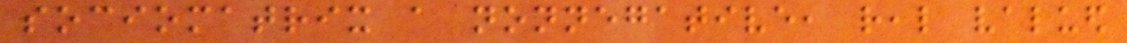sociomatrix a nonnegative, real valued
